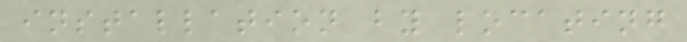installation by locating
